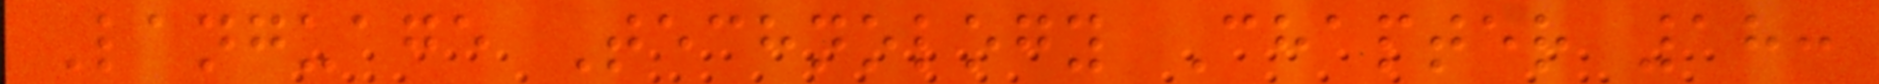Language Technology Chapter 18:
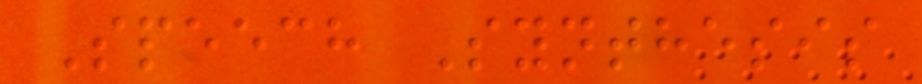Speech Synthesis
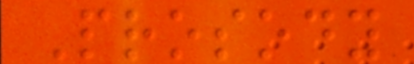Prosody
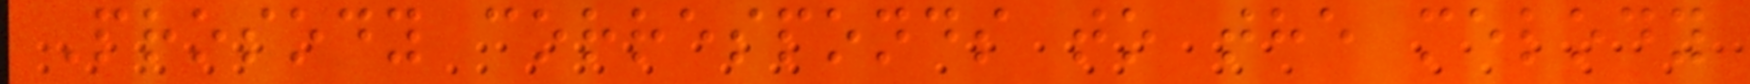Prosody corresponds to the melody
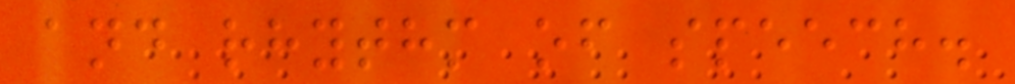and rhythm of speech.
